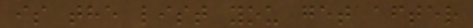is the list you get after
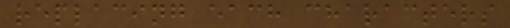replacing each characters
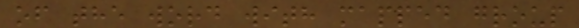of the word with mapped group
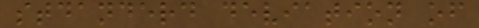stdanderd deviation of
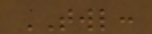TWL:
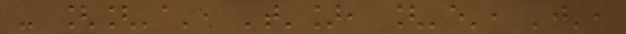- [['a', 't'], ['e', 'j',
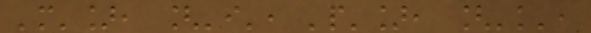'm'], ['i', 'p'], ['k',
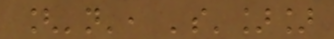['n', 's']]
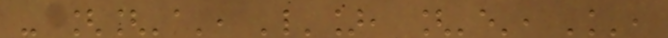- [['a', 'l'], ['e', 'k',
